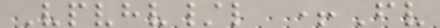Vpvhv/l +Fv
